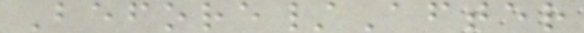Before/After
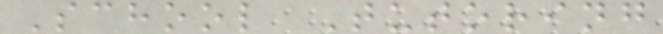School Tutoring
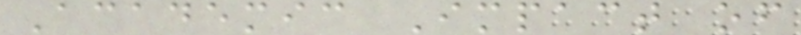Academic Impact of
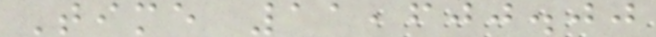Time 11,600.00
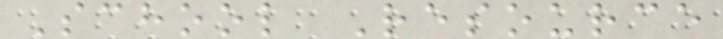School Resource
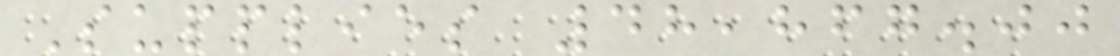Supplies 48,867.00
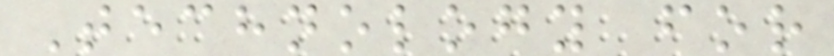Technology for
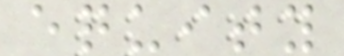equity
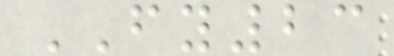FY23
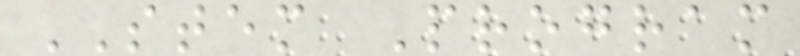STEM Program
